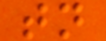tn
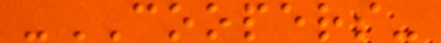-COOPERS-
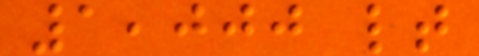1,000 lt
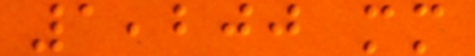1,200 mm
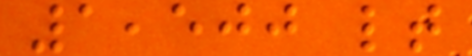1,500 lt
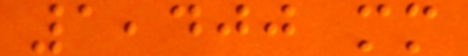1,400 mm
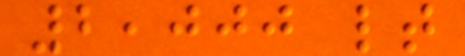2,000 lt
